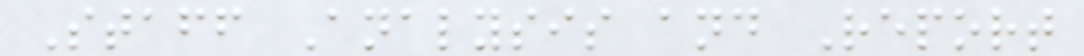Staff Analysis and Report
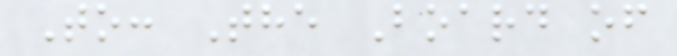To: The Board of
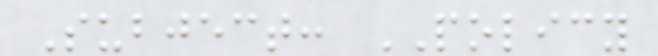Subject: POLICY
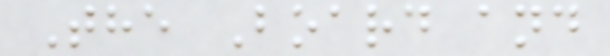The Board and
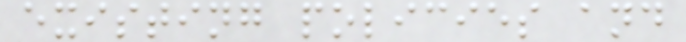existing policies and
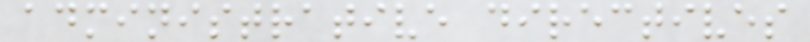administrative directives
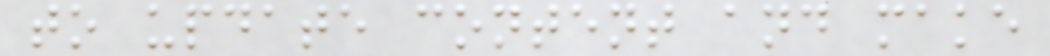to update content and make
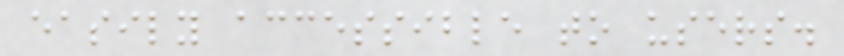easily accessible to users.
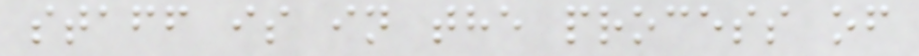staff is in the process of
